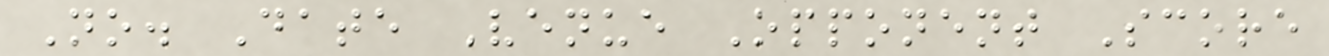No. Date Venue Opponent Score
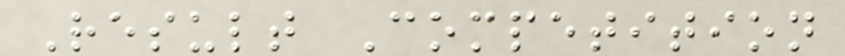Result Competition
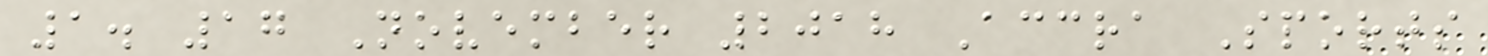1. 17 November 2018 Accra Sports
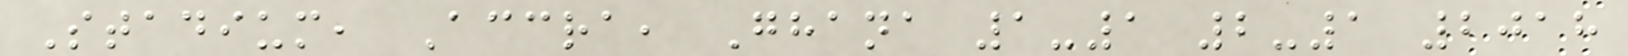Stadium, Accra, Ghana 1-1 2-1 2018
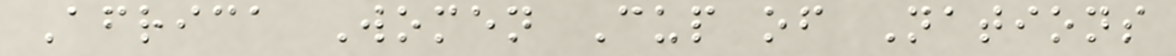Africa Women Cup of Nations
